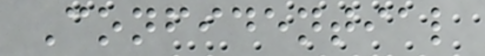Confidential
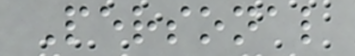Personal
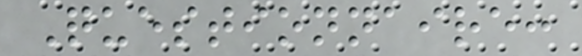Questionnaire:
